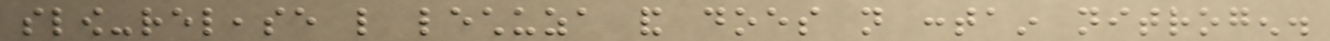slow-release like lechuza and does not contain nitrogen.
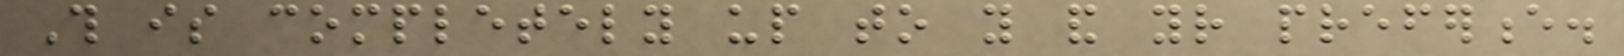This is completely up to you and your preference.
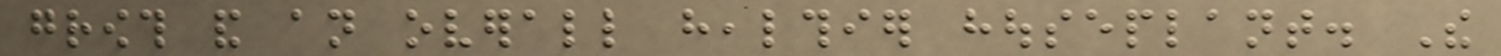growth and an overall healthier houseplant. The
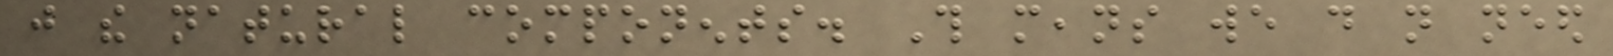just the natural components. This means we do not need
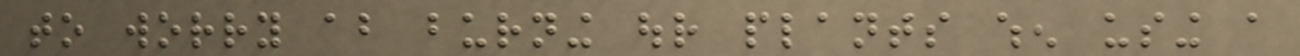to worry about burning our plants when using a
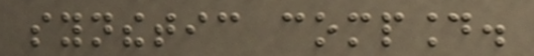synthetic compound.
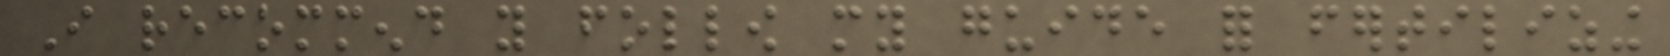I recommend you follow my guide for fertilizing
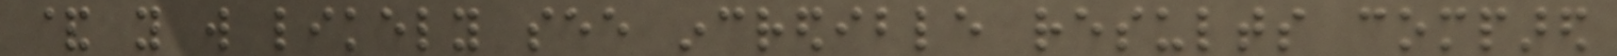& you will likely see incredible results compared
